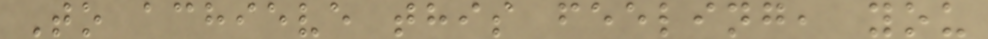To achieve this feeling, you
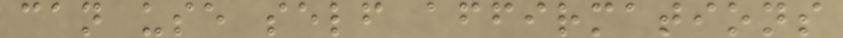can use self affirmations
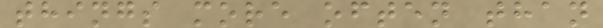things more often than
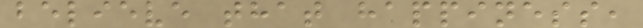believe that happiness,
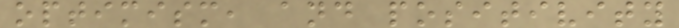optimism, and positivity
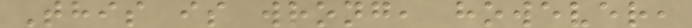This is wrong, however,
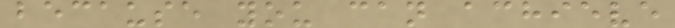because you can achieve
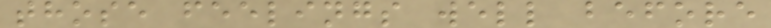those feelings well before
